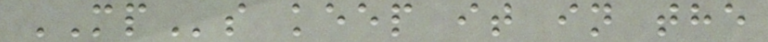MPs keep it in the
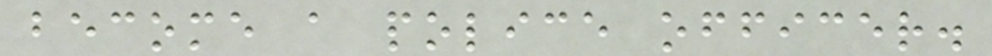become a police officer.
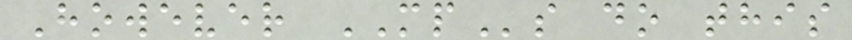However MPs do this
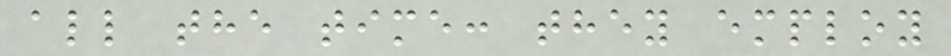all the time: they employ
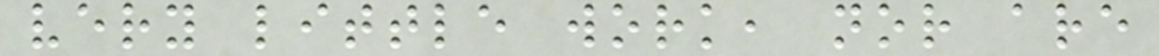very little work, nor are
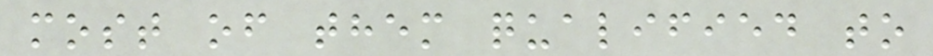most of them qualified to
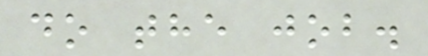do the job.
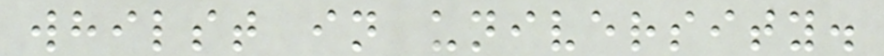whilst in university.
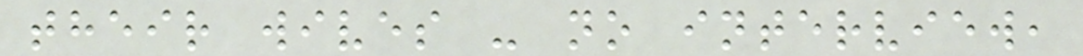their wives - no interview,
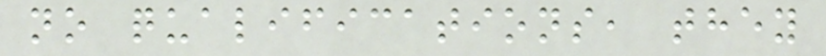no qualifications, they
